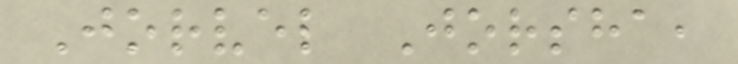Jorvel Jorsha,
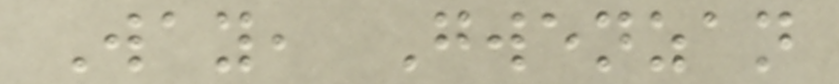Way, Gwenzan
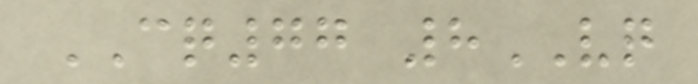CQ77 8VQ
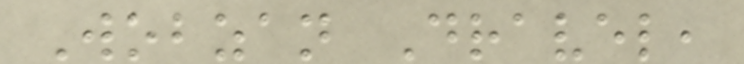Wobzan Dravel,
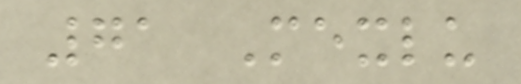71 Mexlu
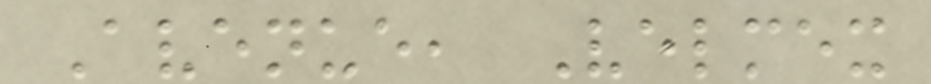Avenue, Velmex
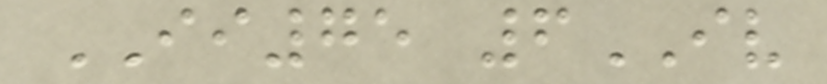II75 6IV
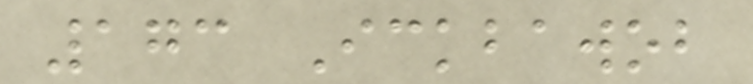173 Ickbawob
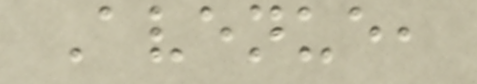Avenue,
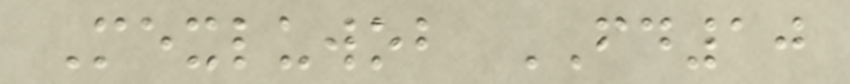Mexluwob FD10
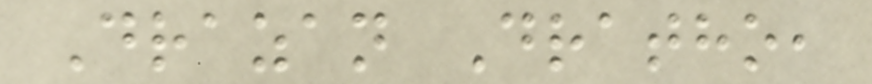Drazan Dratho,
